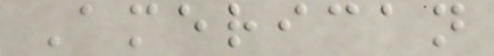American
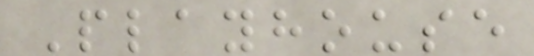Playhouse
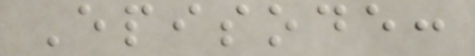Episode:
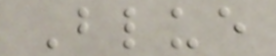Blue
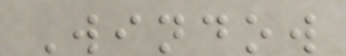Window
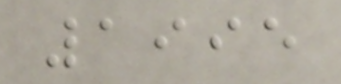1995
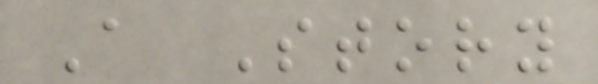A Story
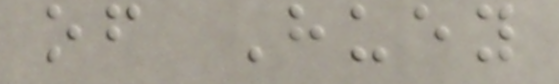of Huey
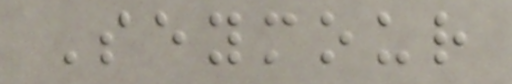Seymour
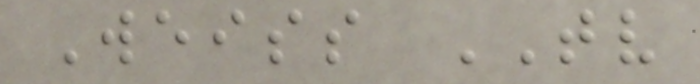Weiss TV
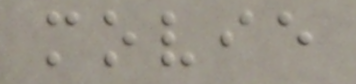movie
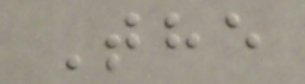The
